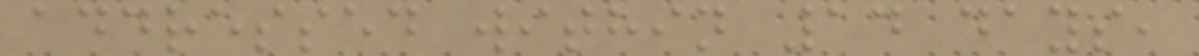addressed within 14 days,
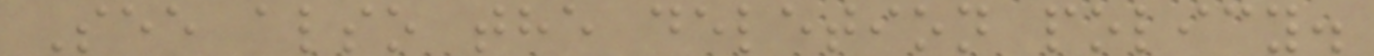See also the deletion policy.
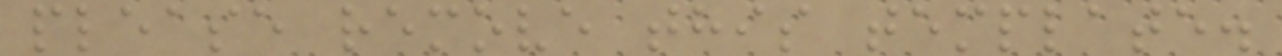please remove this template.
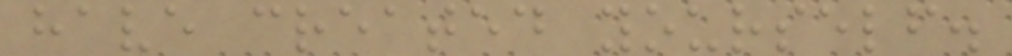have created yourself.
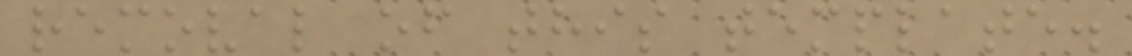removal of this template.
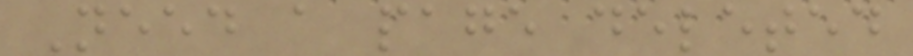Need a page deleted
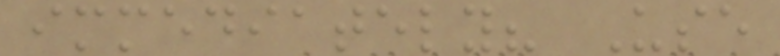immediately? Use
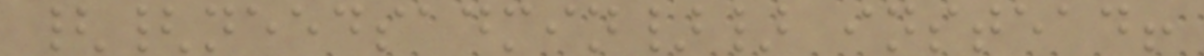{{needsadmin}} instead!
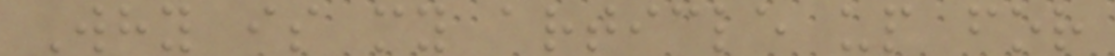Why is my article up for
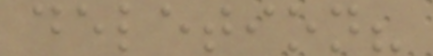deletion?
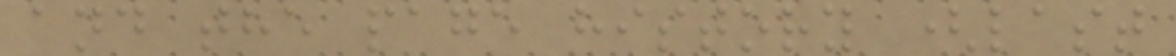and the page history (last
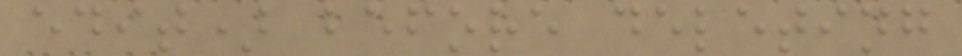edit) before deleting
